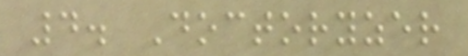4. Doctoryzer
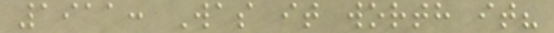1911: Was it worth it?
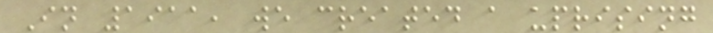In 1911, we created a uprising
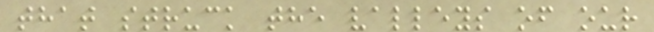that struck the valleys of our
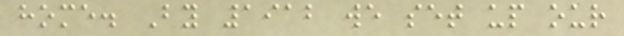home. By 1912 we set up our
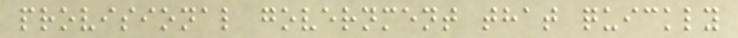provisional government that quickly
